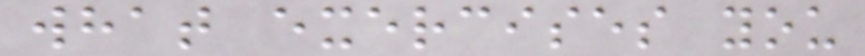what exercises you
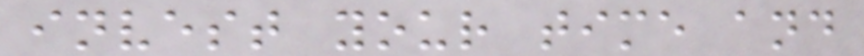invest your time and
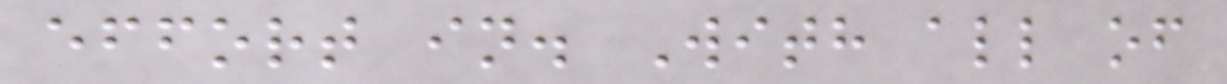effort in. With all of
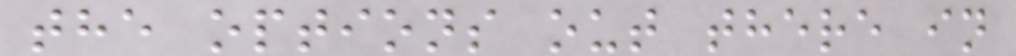the options out there in
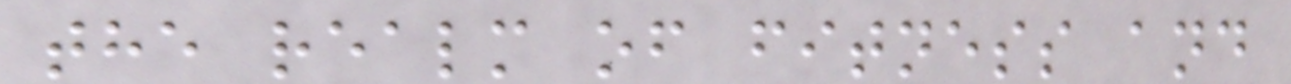the realm of fitness and
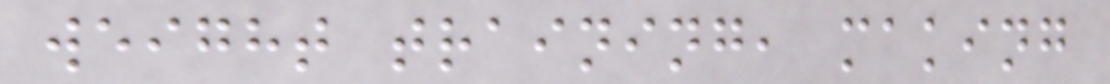weight training, making
